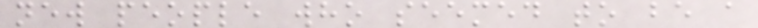new people who seemed to be a
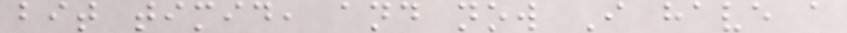bit timid, and now I have a
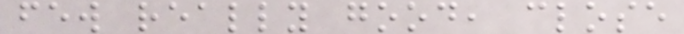few really good, close
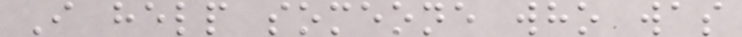I help someone who was
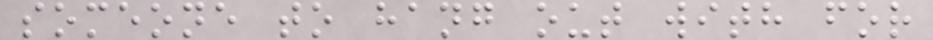someone to hang out with for
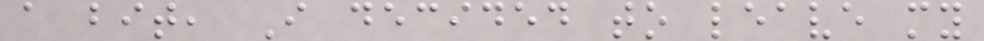a bit, I decided to leave my
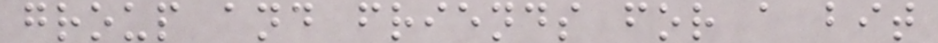group and friends for a bit
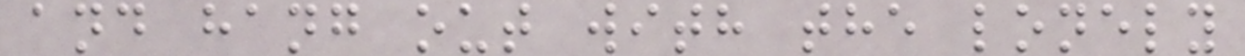and hang out with the lonely
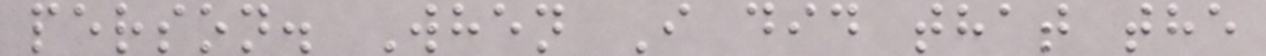person. When I did that the
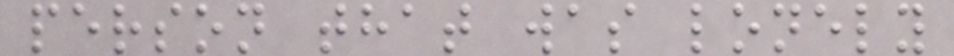person that was lonely
